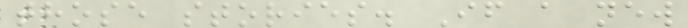those stories. If a new
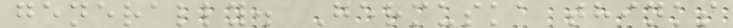generally. Germuska thinks
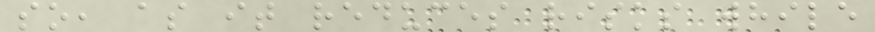so, as it reduces risks while
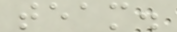team.
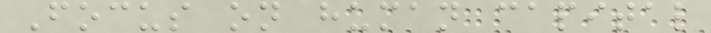Focus on human capital
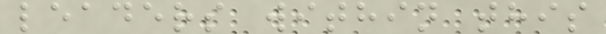leaders within this
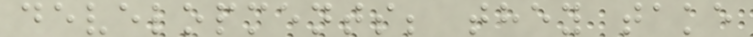developments; they take
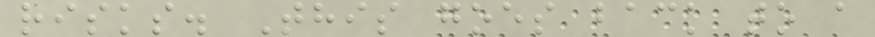risks. This goes back to a
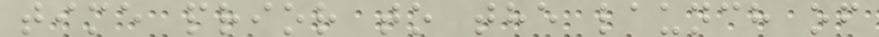time prior to the launch of
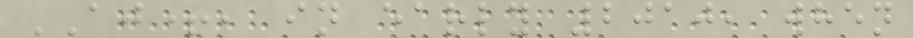AJ+, in early 2010, when
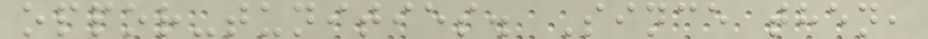oppor-tunities. Since then,
